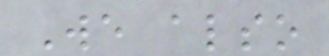We also
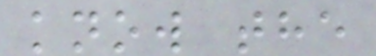know the
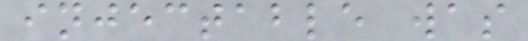injectable was
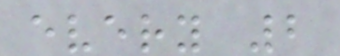every 2
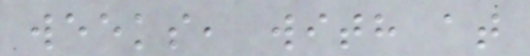weeks, with at
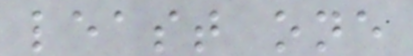least one
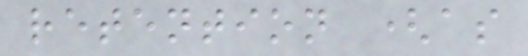retention (as
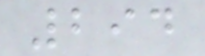294
